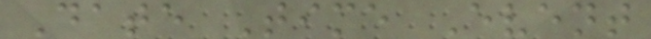Date Time Event
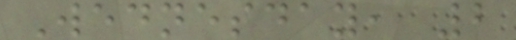Wednesday, 2
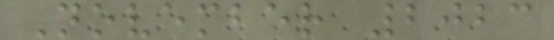November 2023
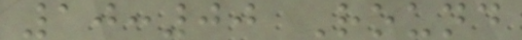10:00 Round
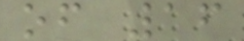of 16
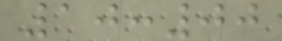10:00
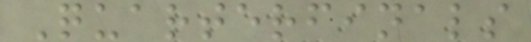Quarterfinals
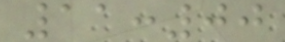11:00
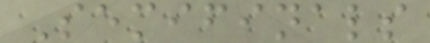Semifinals
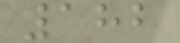182
